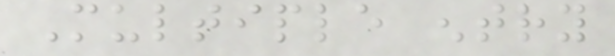Multiple entry
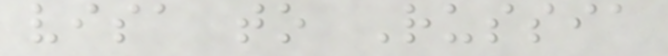visa to Russia
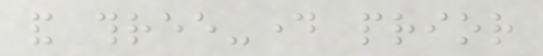and three-day prior
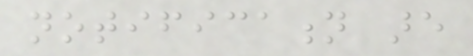notification are
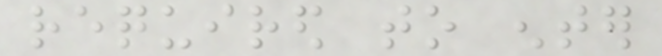required to enter
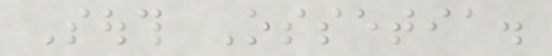South Ossetia.
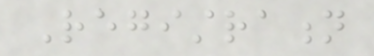Registration
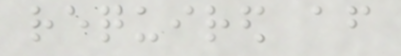required after
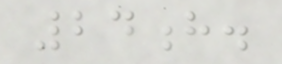24h.
